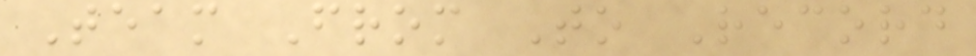Team From To Record
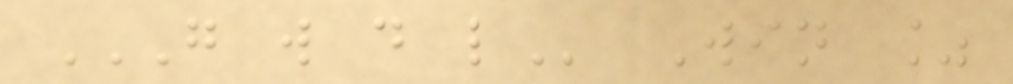G W D L Win %
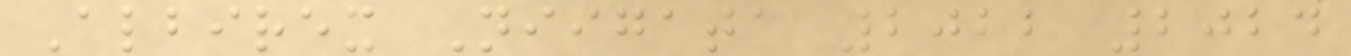Albirex Niigata 2022 2024
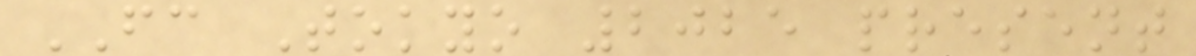FC Tokyo 2025 present
